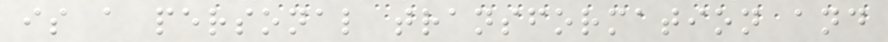is a personal transformation and
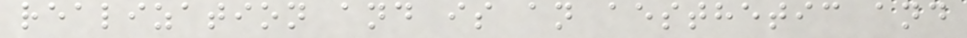realization and is an aesthetic and
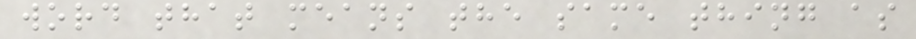word that means the same thing as
